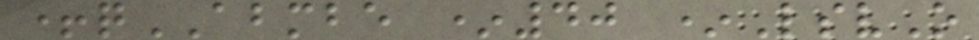+qABMBE *40 *LsvO
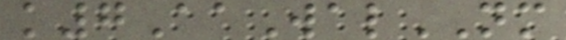k7AaWalNM
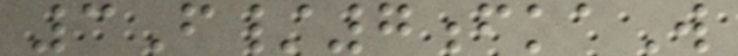3F/7fkaW
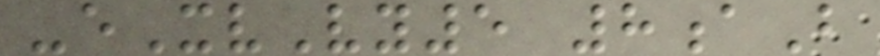-eXvVy5 8aB
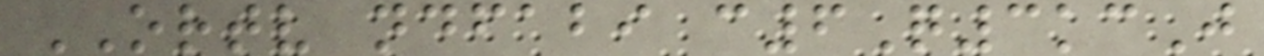ORTV ndfabi c6Q3kcJ
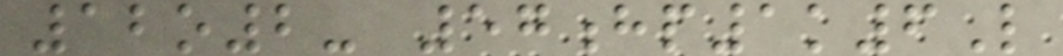12o2- 57hp1k6L
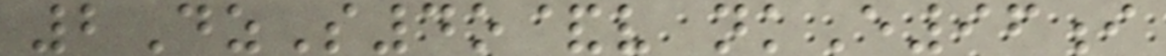2DzS4o&v nkE96i
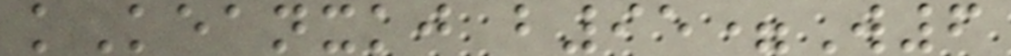kKeanxkj b95=W6
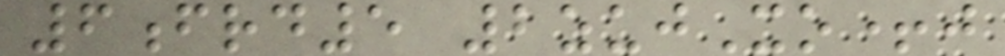6frd5 2zujXo+j
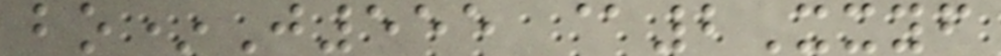bo*J555 @2Xxyf
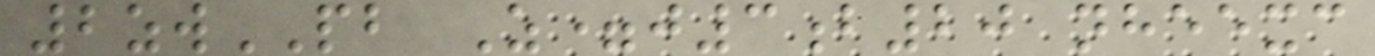2zwPB Z=j3b20 nheexc
